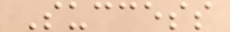Success
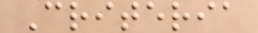Criteria
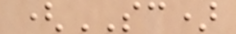(SC)
